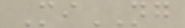MiNG
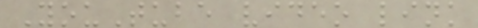YouTube video link
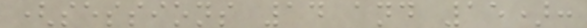(sessions 14 and 15):
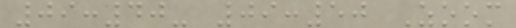09:40- 09:50 Zoom
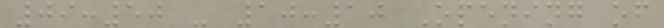09:50 - 10:10 Opening of
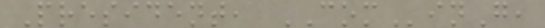President, COMinG,
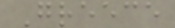Greece
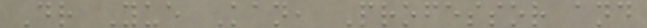Dr Yue Kan, Professor and
